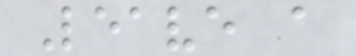Leave a
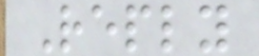Reply
